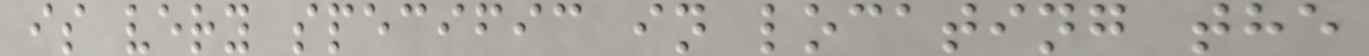is very specific in locating the
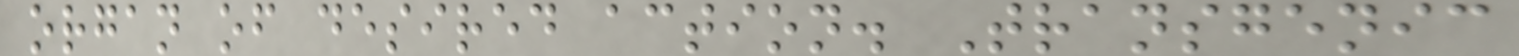organ of desired action. Transgenic
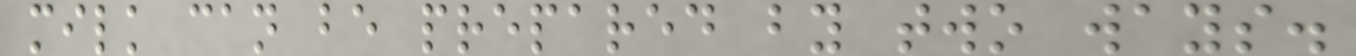milk can be prepared by two ways.
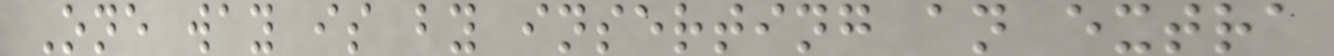One way is by inserting an extra
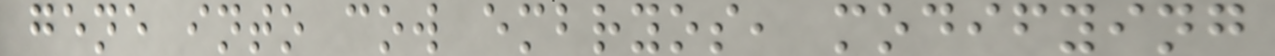gene into cow embryos, modifying
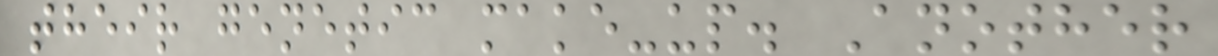their genetic make-up. Another
